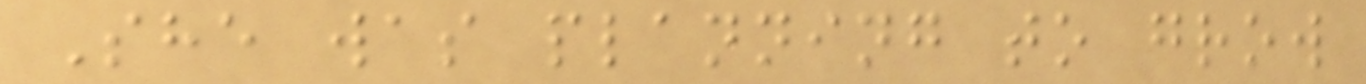She was planning to grow
